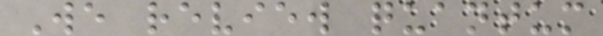We review quantum
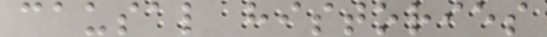causal histories
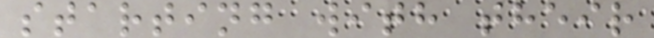starting with their
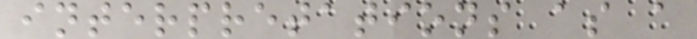interpretations as a
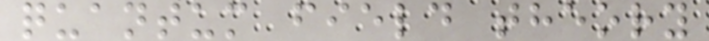quantum field theory
